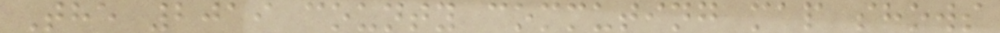The 2019 county commuting map shows
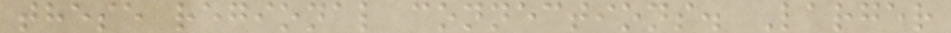these regional connections. Larger
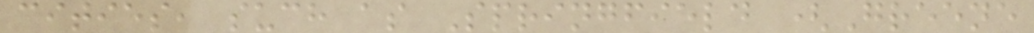cities, such as Springfield (Greene
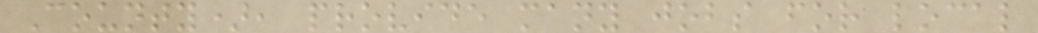County), provide many jobs for local
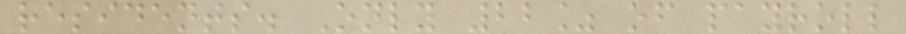residents. Only 22% of payroll
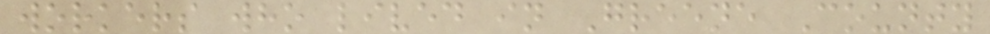workers who lived in Greene County
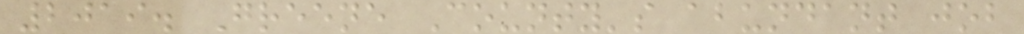2019. Greene County's abundant job
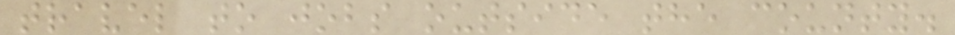travel to jobs outside the county.
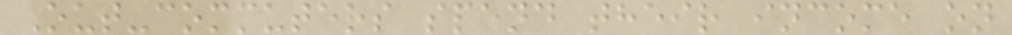Out-commuters spend their income on
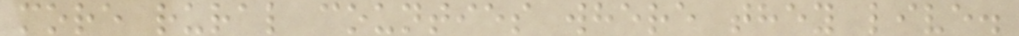more rural counties where they live.
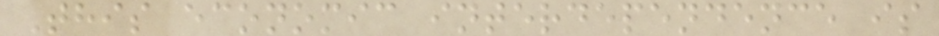This economic interdependence is
